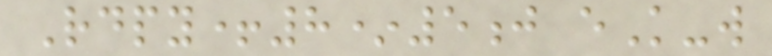Rdpy+8*5j eK-w
